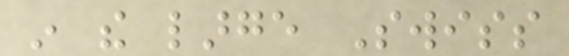in the large Swiss
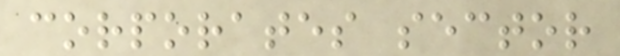corporates sector
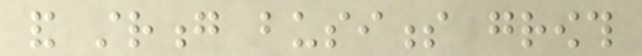and strong business growth
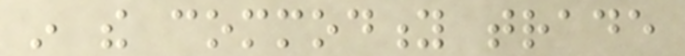in the commodity trade
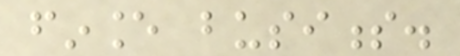finance business.
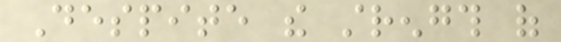Despite the strength of
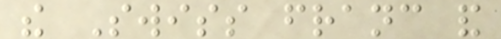the Swiss franc and
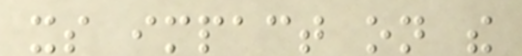its impact on the
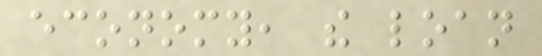economy, the loan
